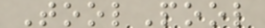ToolPool
